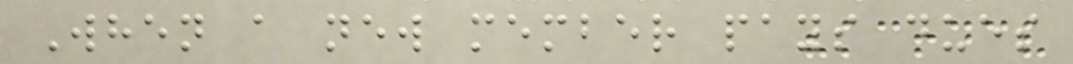When a new member pays dues
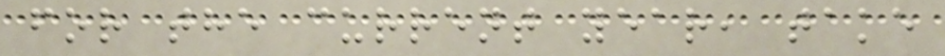for the current year, take
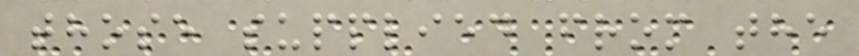those supplied from the
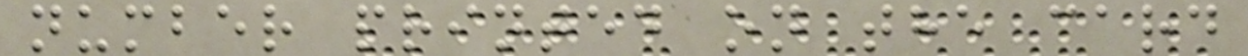number printed on the card
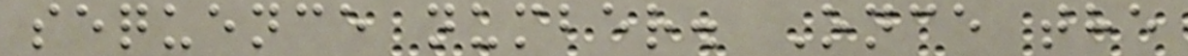sequence number. Once the
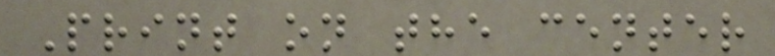Print on the center
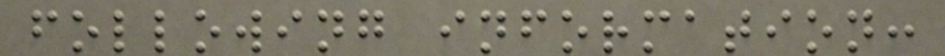following information:
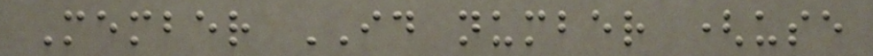Member ID number (use
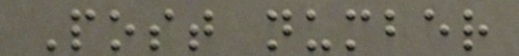Post number
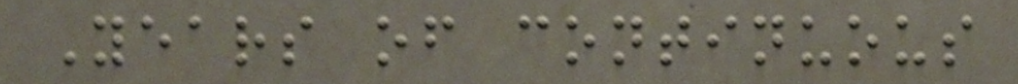Years of continuous
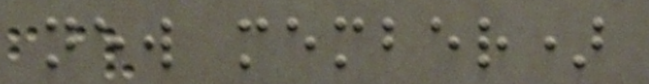new member)
